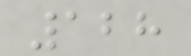128
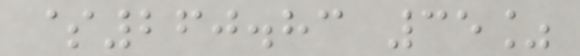$260.83 35%
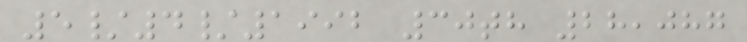5/4/1992 30th 28,087
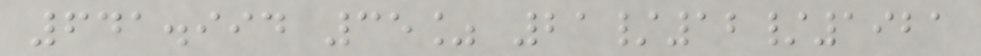641.994 35% 21/12/1921
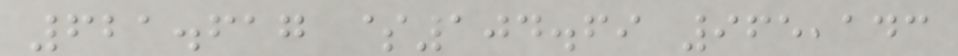621.617 $104.69 965,143
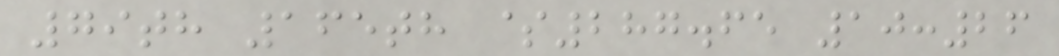79th 165th $287.65 10:26
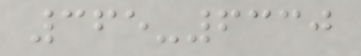365-6330
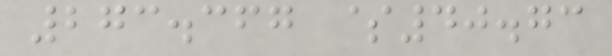273.367 $40.73
